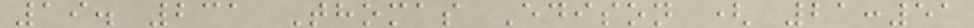19. 231 Thomas Edison ( 21:51
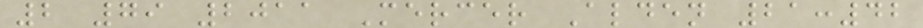2 79 2011 Mercer Alden 21:42
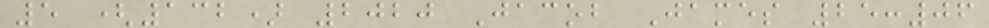5 (132) 2020 Jacob James 25:06
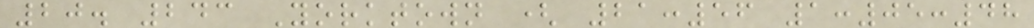20. 243 Yorktown ( 21:56 1:05:48
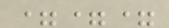===
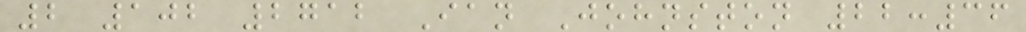2 102 2712 Ian Johnston 22:36
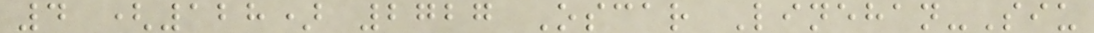4 (128) 2727 Oscar Linehan-Siu
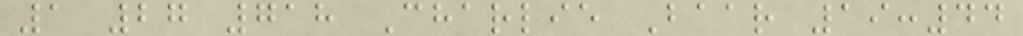1 27 718 Charlie Baar 19:44
